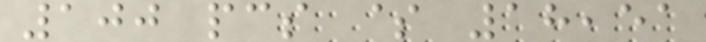100 pcs $ 18,51
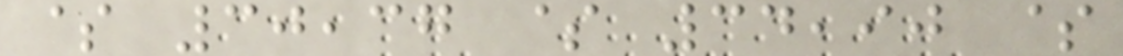$ 30,37 $ 34,90 $
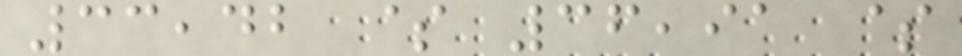33,42 $ 36,91 $
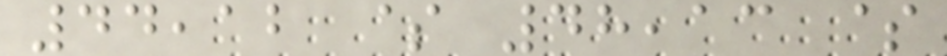44,12 $ 48,13 $
